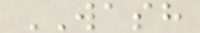WASH
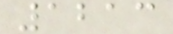1213
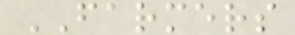FARMERS
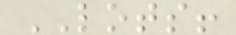LOTS!
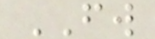FW
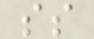ss
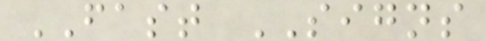FAST SIGNS
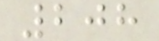208
